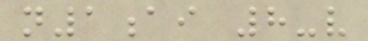n1ai 8-v
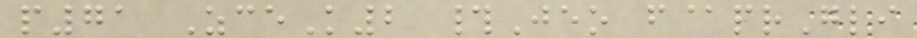p71 ZceK2 #Jeo f@prGli
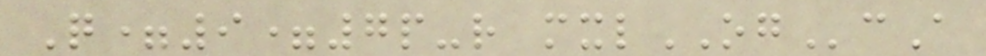Q=9=7p-r mxlOGcA
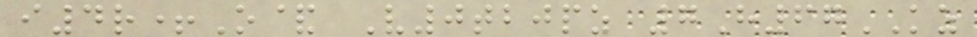i4r+O& V0tbjpz 7H67KZ
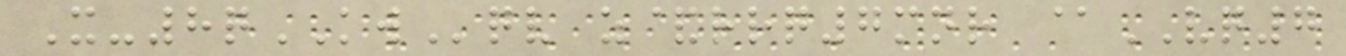X-8qKWqv z&rrq7mnr @VQ7
